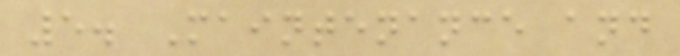5. Maintenance and
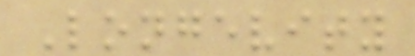Longevity
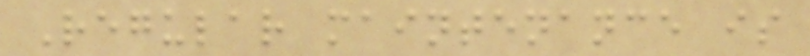Regular maintenance is
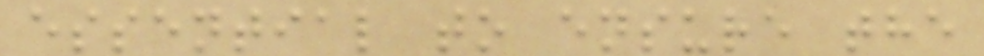essential to ensure the
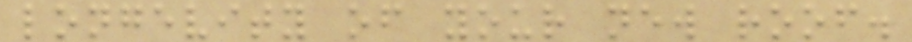longevity of your new roof.
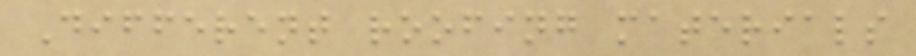Different roofing materials
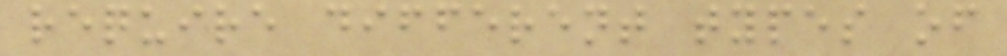require different types of
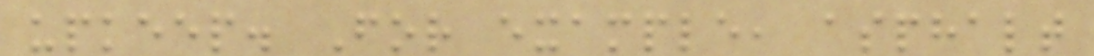upkeep. For example, asphalt
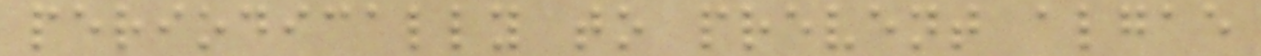periodically to prevent algae
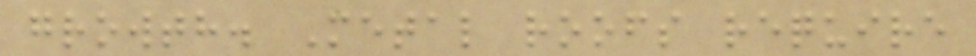growth. Metal roofs require
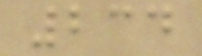234
